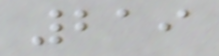219
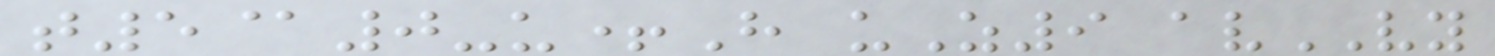t5@0-u+H uZ9 avVY
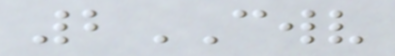2CWV
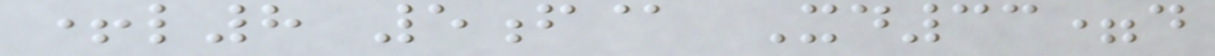+l8 5f@ Xd33=d
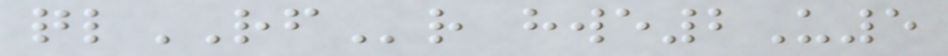qlRFr hwe2U5
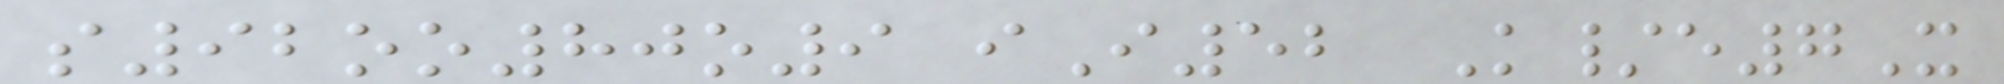s92oo80o9 iI52 K/e7X
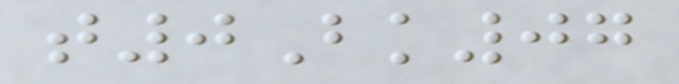t0Bk07
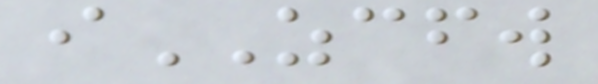iZCFW
